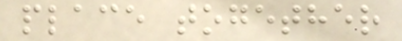place together
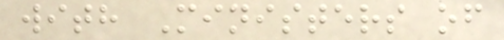with Ministers of
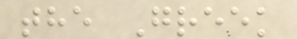the Greek
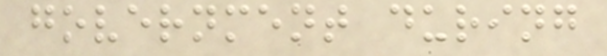government during
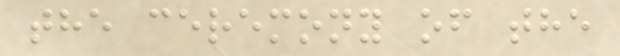the ceremony of the
